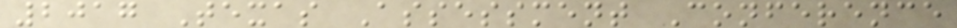2017 Texas Assessment Conference
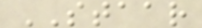STAAR
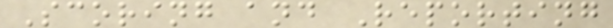Scoring and Reporting
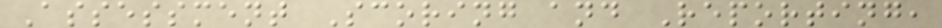Assessment Scoring and Reporting,
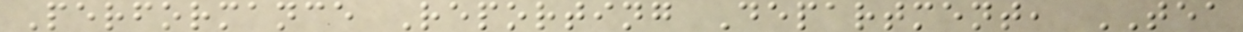Performance Reporting Department, TEA
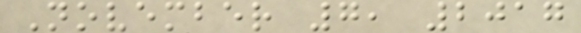November 7, 2017
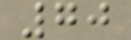70
